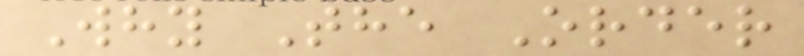Why The Order
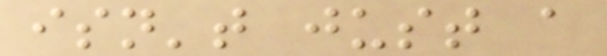isn't just a
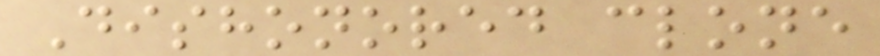Dishonored clone
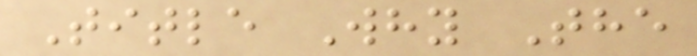Title Why The
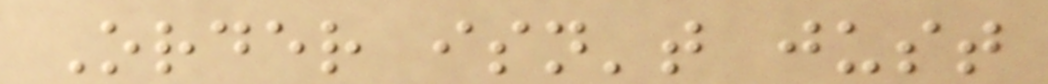Order isn't just
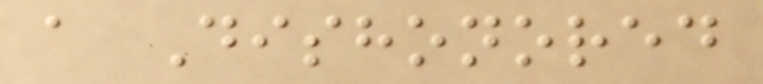a Dishonored
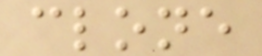clone
